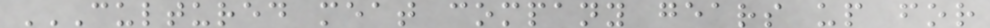CULTURED MEAT COMPANY GEARS UP FOR
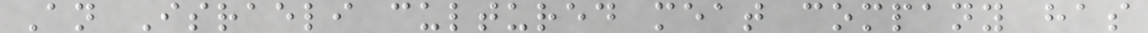An Israeli cultured meat company has
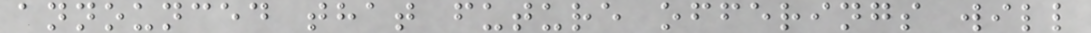announced that future offerings will
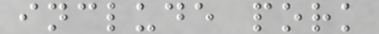include pork
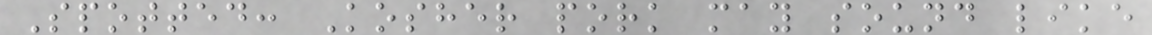Spotted: Kosher pork may sound like
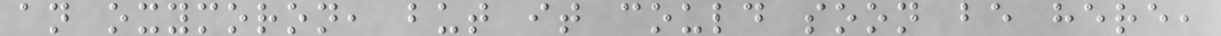an oxymoron, but it could soon be here,
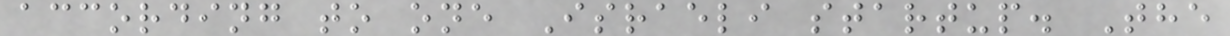according to one Israeli startup. The
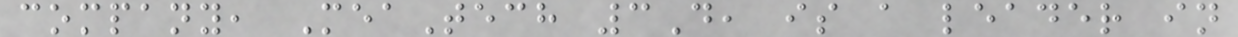company, MeaTech 3D, is a leader in
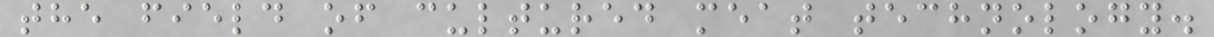the field of cultured meat technology.
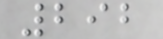292
